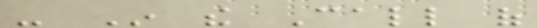- In the Call of
